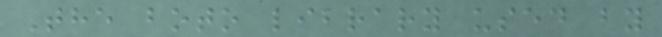The boto library used by
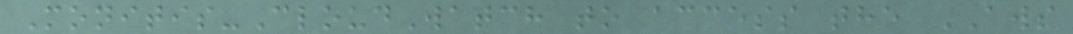Monitis-CloudWatch to access the AWS
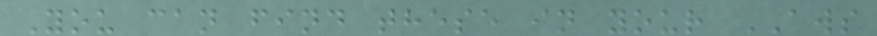You can find these in your AWS
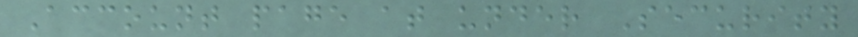Account page at under Security
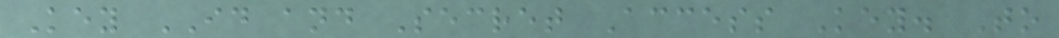Key ID and Secret Access Key. To
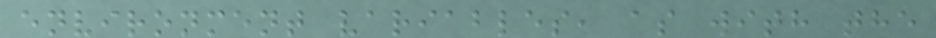environment variables, as with the
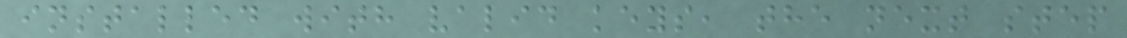installed with valid keys, the next step
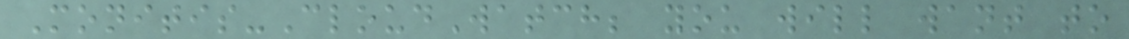Monitis-CloudWatch; you will want to
